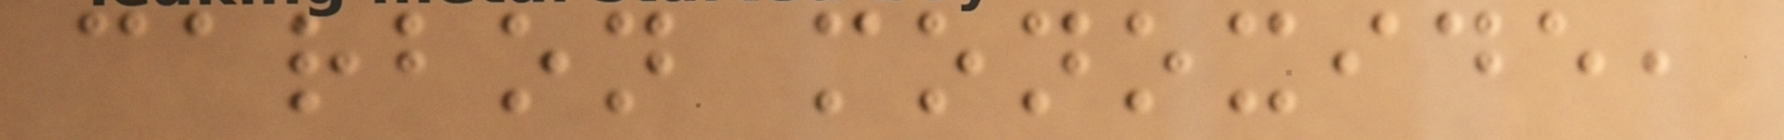carbon monoxide,
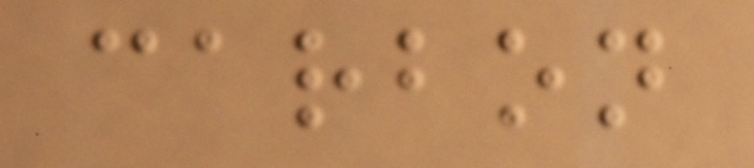carbon
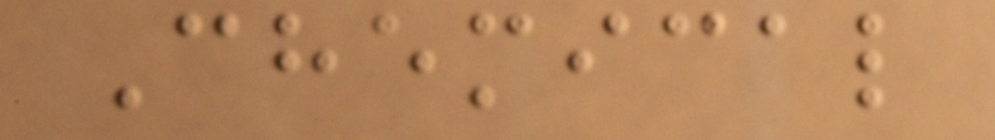Chemical
